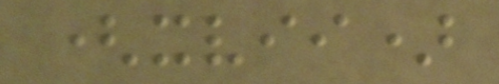(xvii)
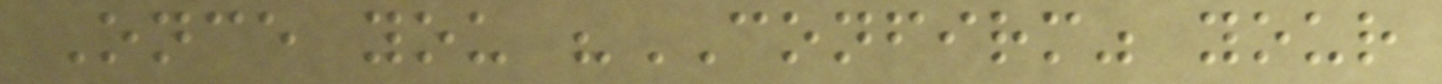Once you "CONFIRM" your
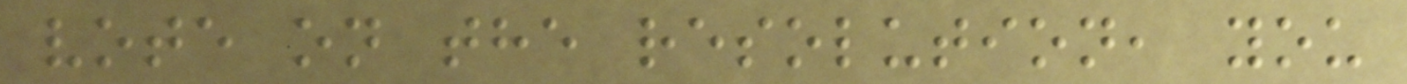vote on the resolution, you
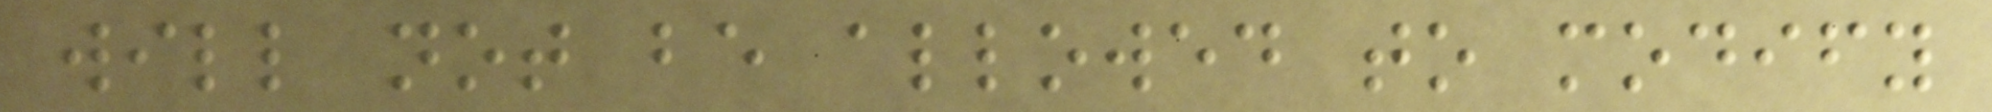will not be allowed to modify
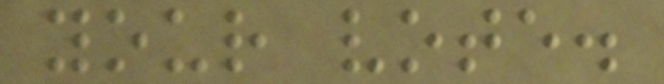your vote.
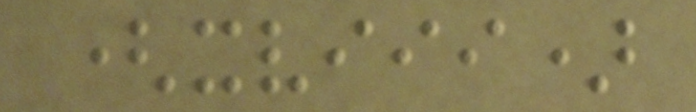(xviii)
